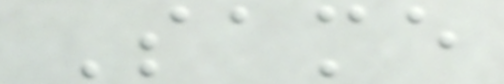Same
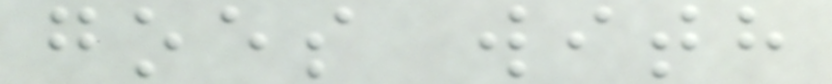goes with
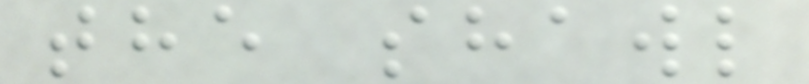the shawl
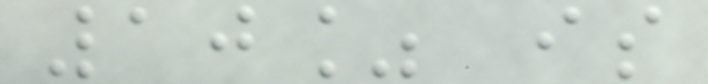10% is
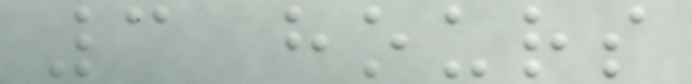3 hours
